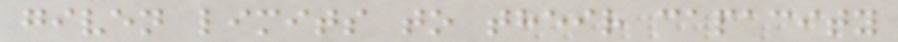given limits to their capacity
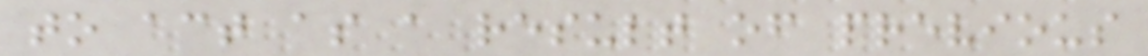to act as a result of previous
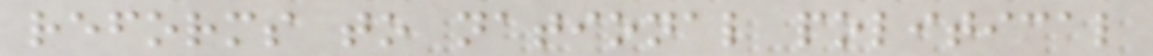reforms to national political
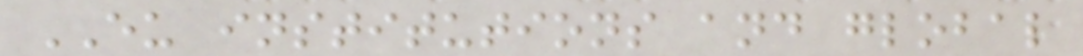EU institutions and global
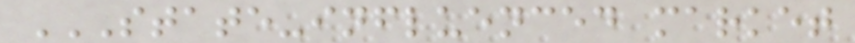STATE-INFLUENCED MARKET
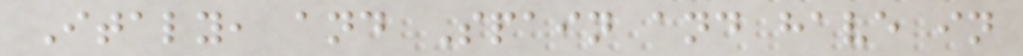Italy, and Spain and have in
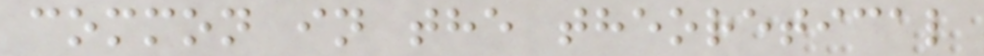common in the theoretical
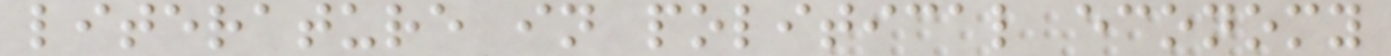literature in political economy
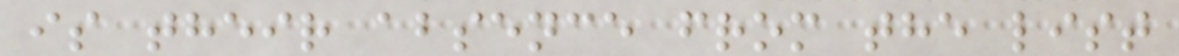is their absence from the list
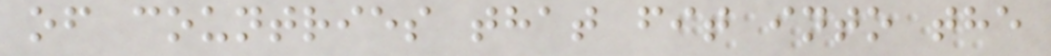of countries that fit into the
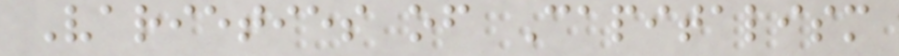Varieties of Capitalism
